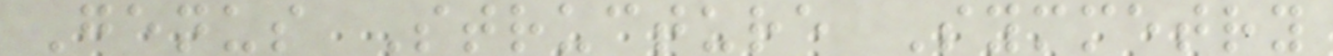Genus Structure Symmetry
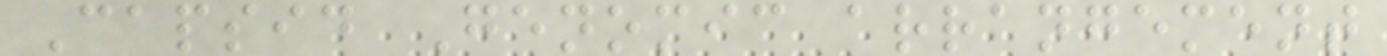Capsid Genomic arrangement
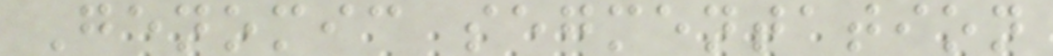Genomic segmentation
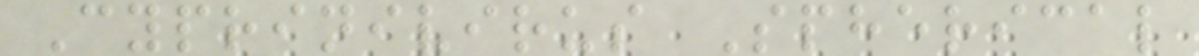Cyprinivirus Spherical
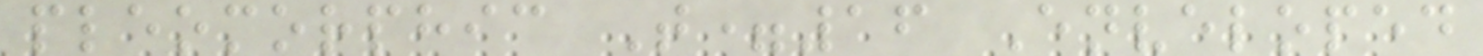pleomorphic T=16 Enveloped
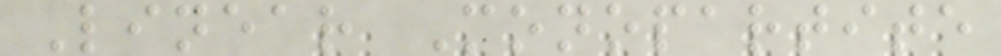Linear Monopartite
